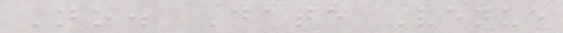No. Date Venue
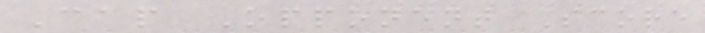Cap Opponent Score
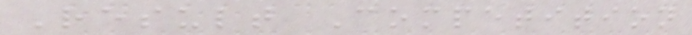Result Competition
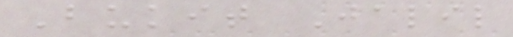Bukit Jalil
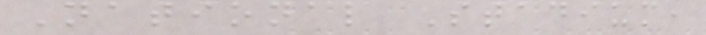National Stadium,
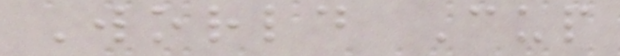World Cup
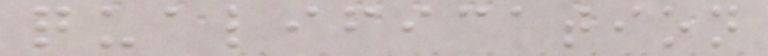qualification
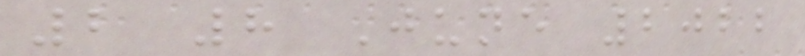2 8 June 2022
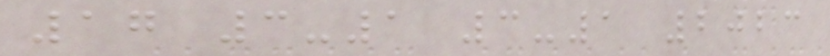17 3-1 3-1 2023
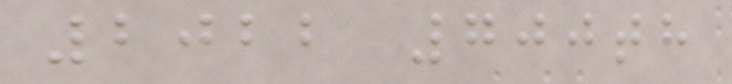2022 700th
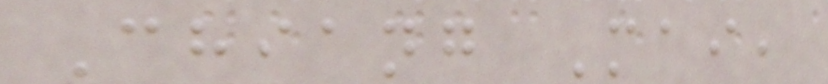Chiang Mai,
